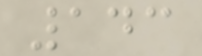143
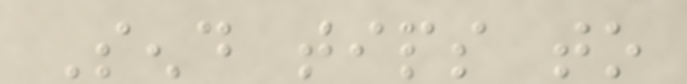Send tips to
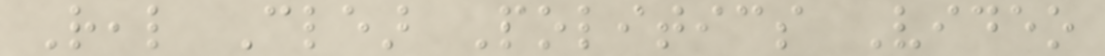Real Clear Politics Video
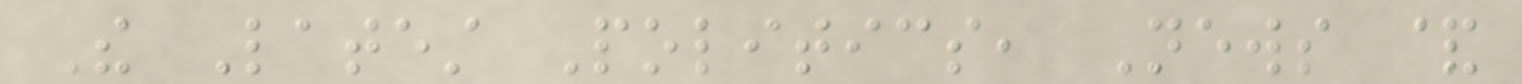The Latest Politics, News &
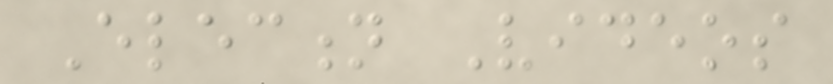Election Videos
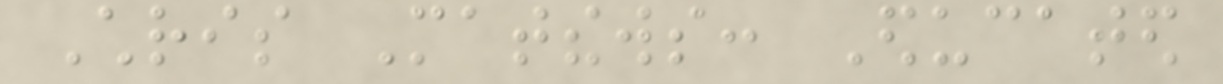Chris Matthews: Educated
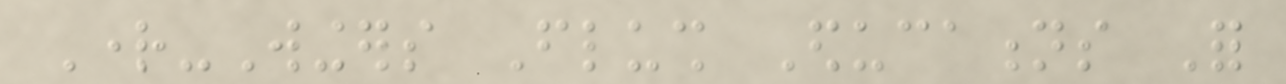Right-Wingers Flush Educations For
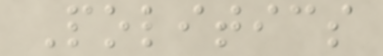Politics
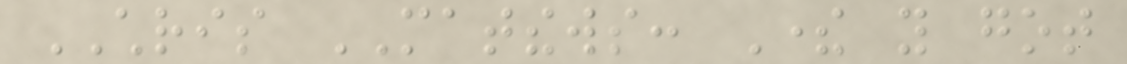CHRIS MATTHEWS: There you got
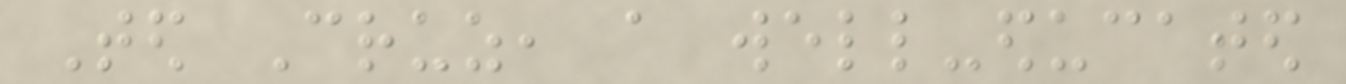Ted Cruz, a well-educated
